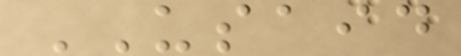USAID
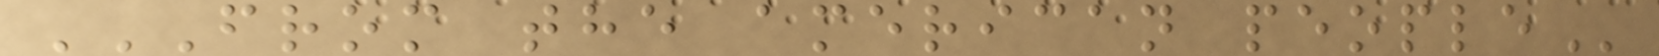FROM THE AMERICAN PEOPLE
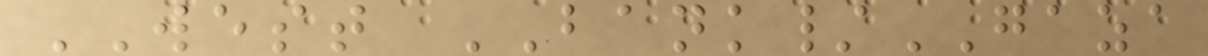WEST BANK/GAZA
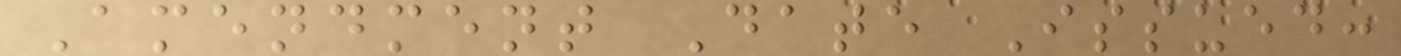Amendment Date Issued:
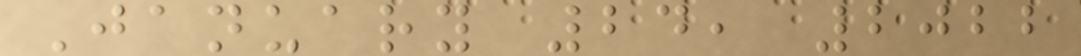January 24, 2022
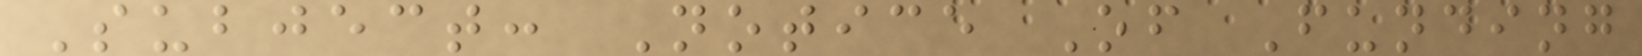Subject: Notice Of Funding
